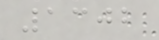1302
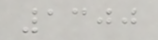1300
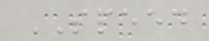SPEED
